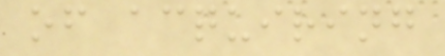of acquiring
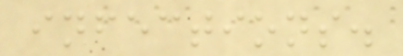infections.
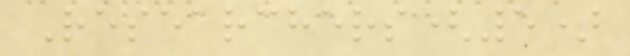Researchers(5)
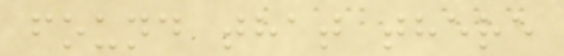found that there
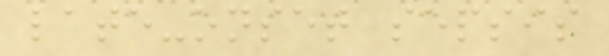late-onset sepsis
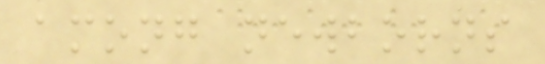among newborns
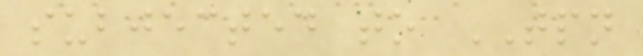subjected to TPN
